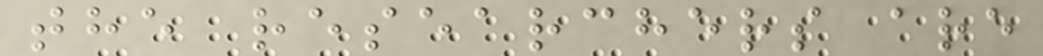the researchers are
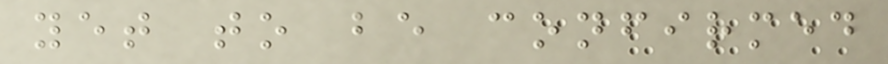yet to be confirmed
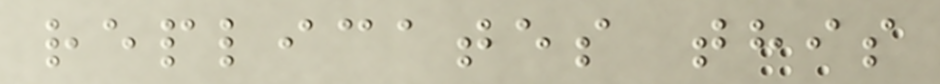replicates this
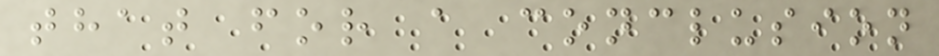that for a conclusion
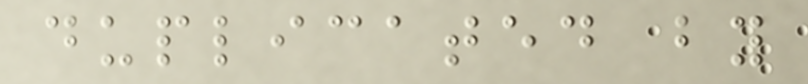duplicated by
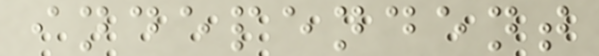independent
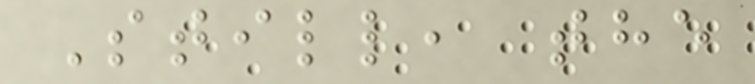Still, the
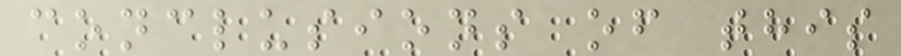conclusions of this
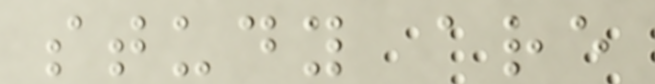study are
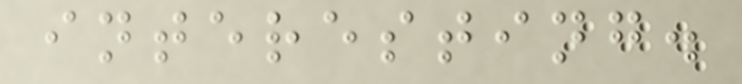interesting.
